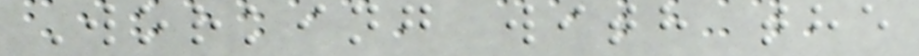Working with the
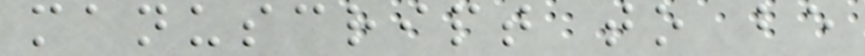manuscript to be
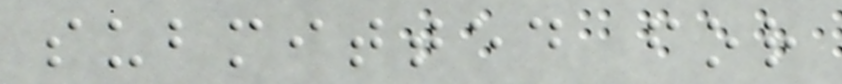submitted for
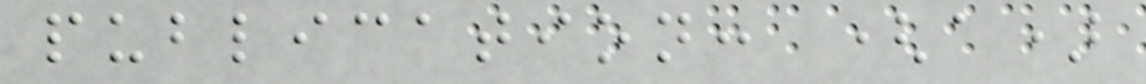publication: (a)
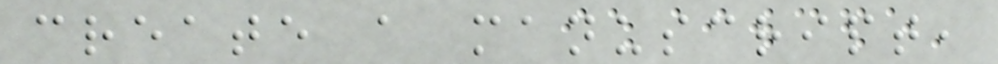create a manuscript,
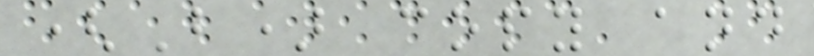(B) copy and
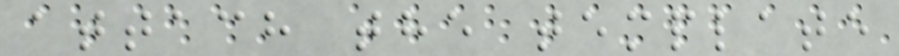attach the template
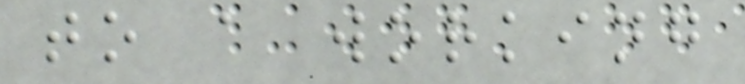to a working
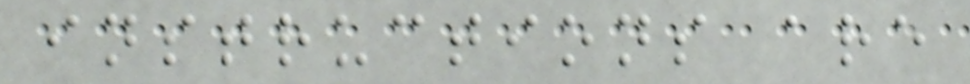instructions are
